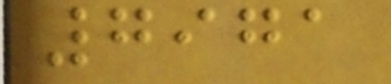7971
